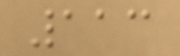113
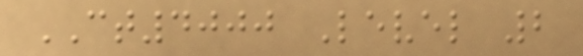CT4000 Level 2
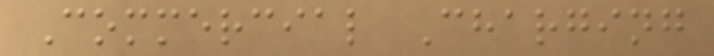Commercial Charging
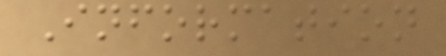Information
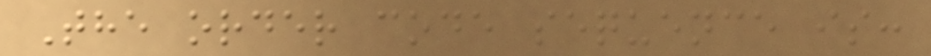The order code sequence is:
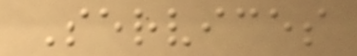Services
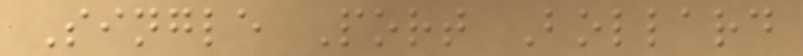Single Port Bollard
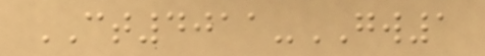CT4011-GW1
